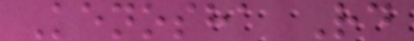Kenosha Rd
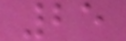25
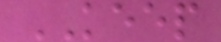KEEP
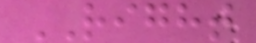RIGHT
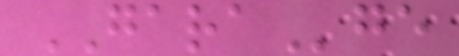GARAge
